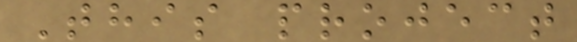This project
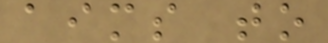aims to
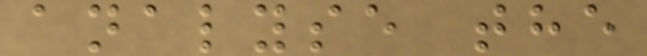analyse the
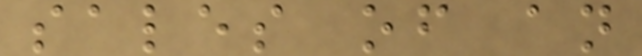sales of an
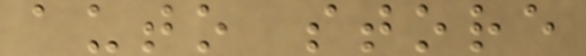auto store
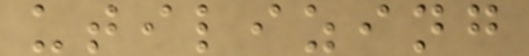utilizing
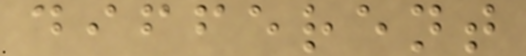different
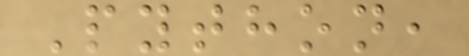Python,
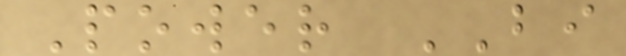Power BI
